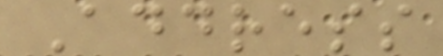Address
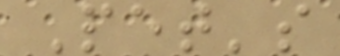Pet's
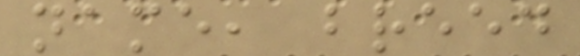name, breed
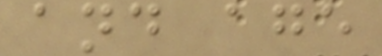and age
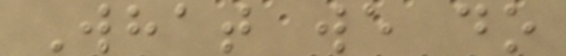What we do
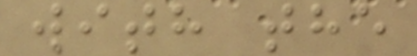with the
